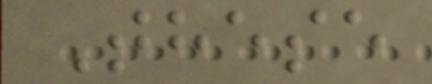These
